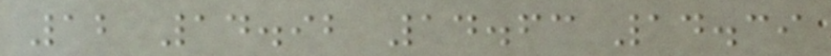12 14.92 14.63 14.39
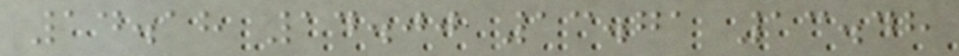14.18 14.00 13.71 13.48
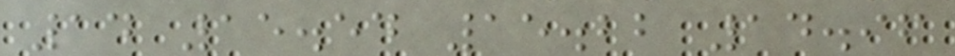14 15.54 15.22 14.96
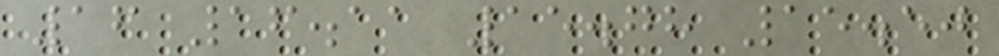16 16.11 15.78 15.50
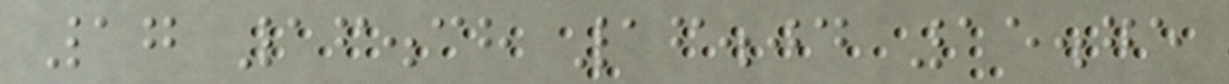17 16.38 16.04 15.75
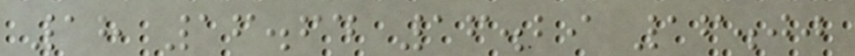18 16.64 16.29 16.00
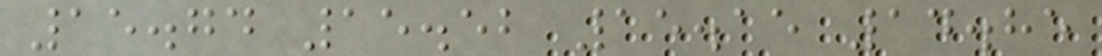15.74 15.52 15.15 14.85
